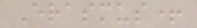Erasmus+
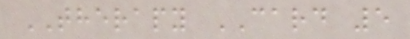THERAPY CARD 5
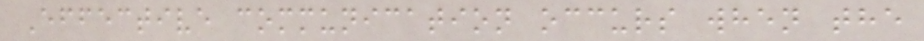Effective communication occurs when the
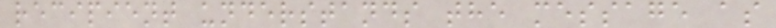recipient understands the message as
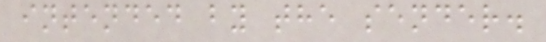intended by the sender.
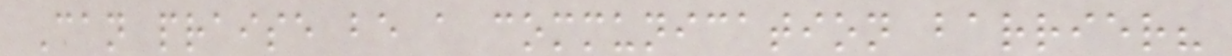Can praise be a communication barrier?
